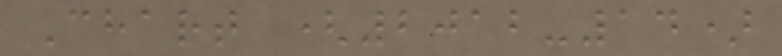Chart (2012-14)
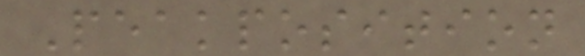Peakposition
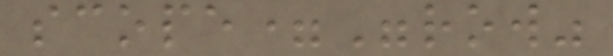scope="row"
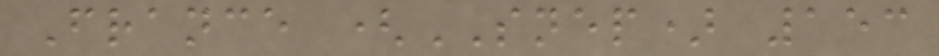France (SNEP) 153
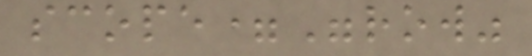scope="row"
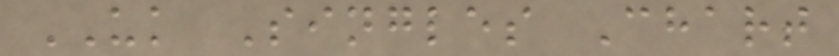UK Singles Chart
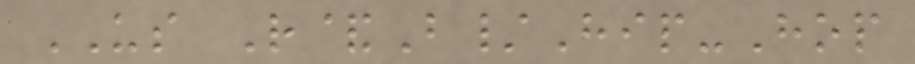US R&B/Hip-Hop
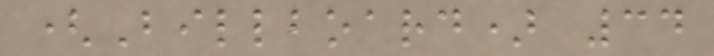(Billboard) 34
